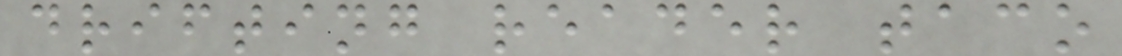drifting reader taco
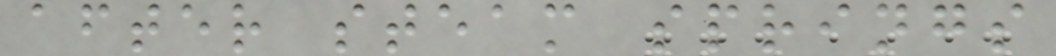after steam springs
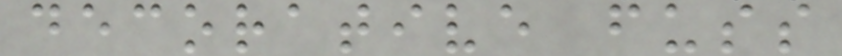decorative fuss
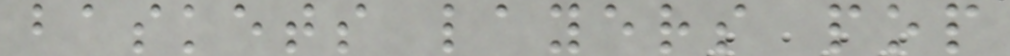baskets layers pop
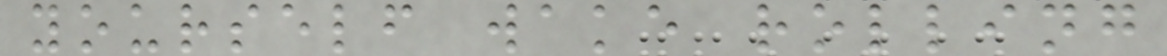yourself wake rolling
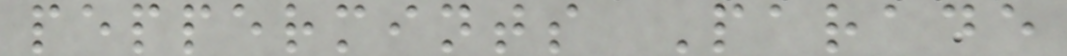peppermints Parade
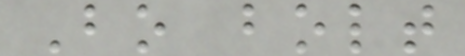Bo bolt
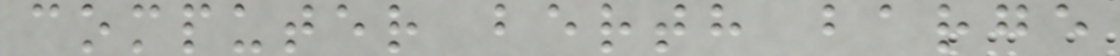computer berth barge
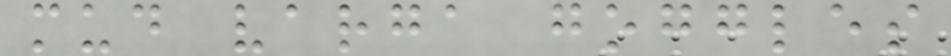mud varga goggles
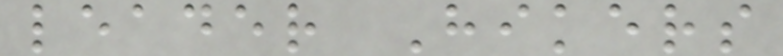leader Hikers
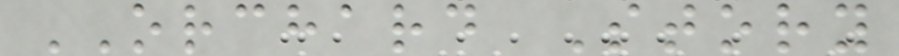ORCHARD Story
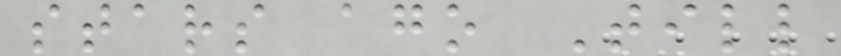stars ago Till
